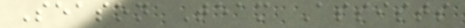Season Team Assists
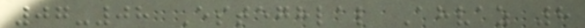07-08 Esteghlal Ahvaz 8
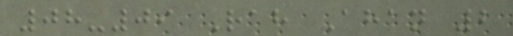08-09 Rah Ahan 2
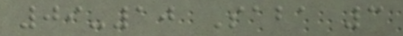09-10 Saba 3
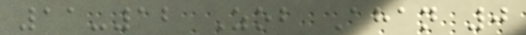11-12 Zob Ahan 0
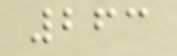263
